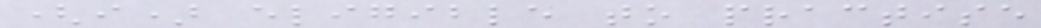(i) eligible to practise
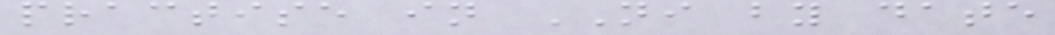practise in NI by date
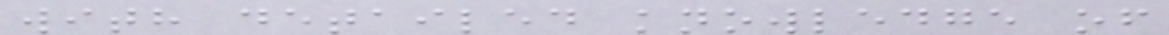with detailed knowledge of
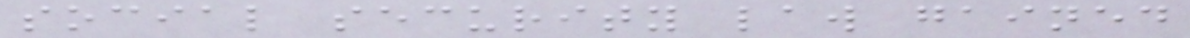social security law gained
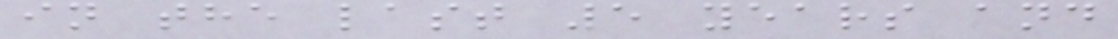in the last 5 years and
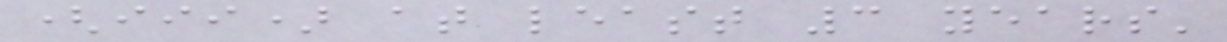(iii) at least 3 years'
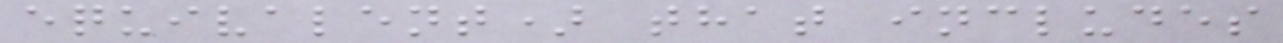equivalent) that includes
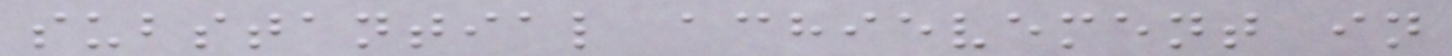substantial achievement in
